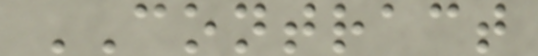CONTRACT
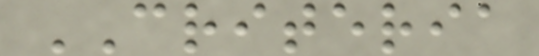CRITERIA
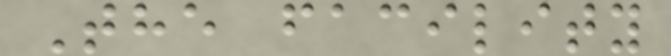The facility
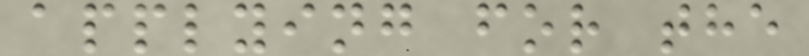applying for the
